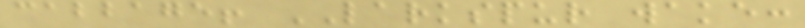cabbage! LARKSPUR wake:
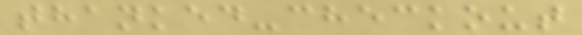thanked-checkout
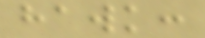hawk:
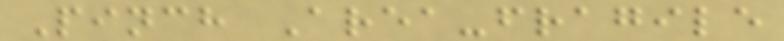Pinch Area-fragile
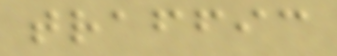traffic
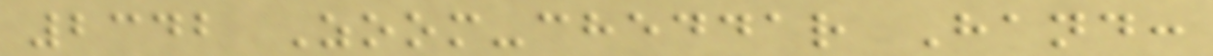2342 Zoom-cheddar Hand:
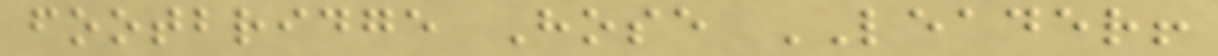footbridge Hose LEADER!
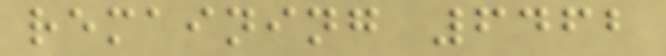remaining 6462
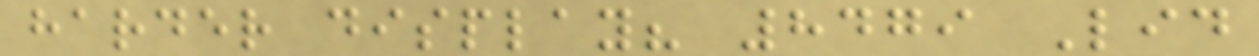harder display? 8479 Lid
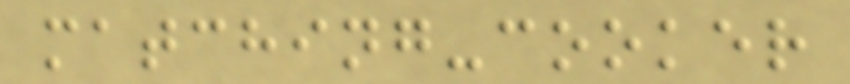matching-cooker
